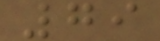79
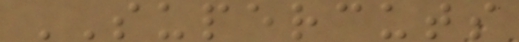SUPERCUTS
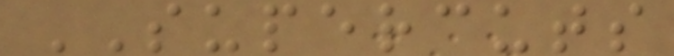SUPERCUTS
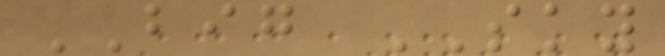BIG SKY
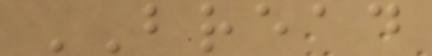BREAD
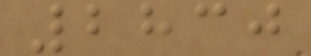2830
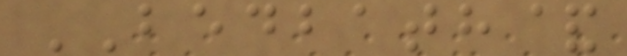BEDBATH&
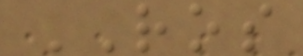ROS
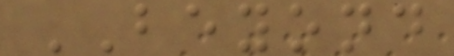BEYOND
